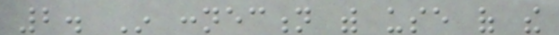2. In connection with use of the
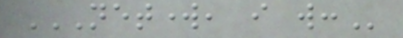NETWORK, I WILL:
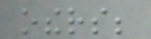others;
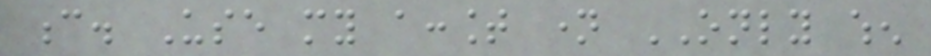c. Use my account name ONLY when
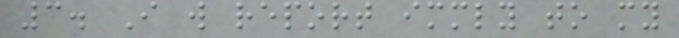3. I will report immediately to my
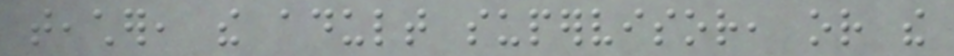teacher, the adult supervisor, or the
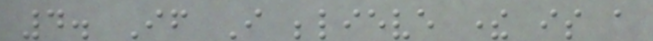4. If I believe there is a
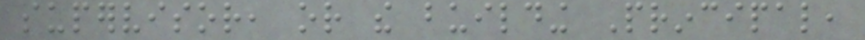supervisor, or the building Principal,
